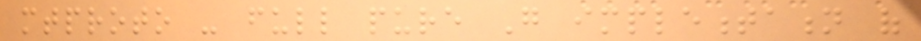mtproto - full pure Go implementation of
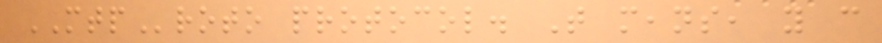MTProto protocol. That means, you can
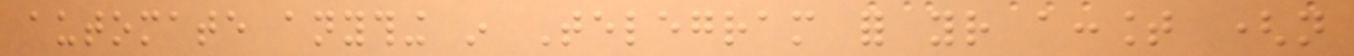automate anything in Telegram for your account (not
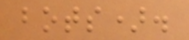bots).
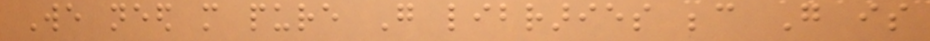We need more pure Go libraries because Go is
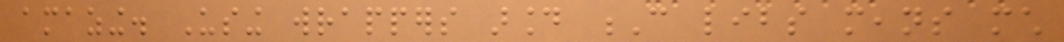amazing. Using wrappers around C libs means much
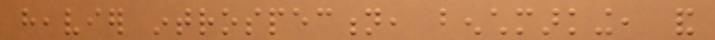heavier introspection, benchmarking, and
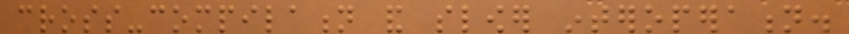cross-compilation and slower interoperation.
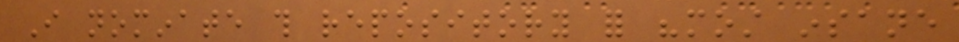I nominate this repository for "most insane
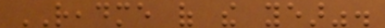README of the year".
